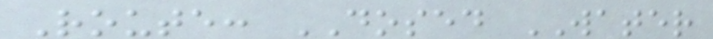Route: DOSED WATER
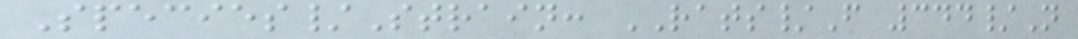Species/Strain: RATS/F 344/N
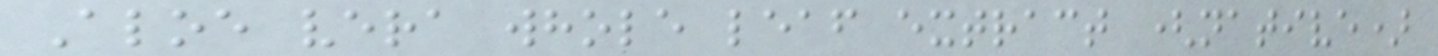Aloe vera whole leaf extract (native)
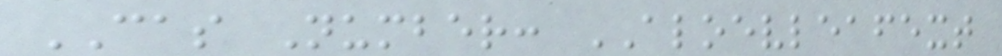CAS Number: ALOEVLEAFEXT
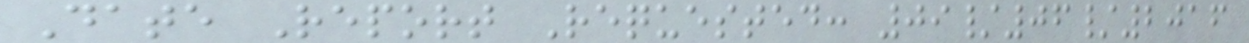Date Report Requested: 09/06/2016
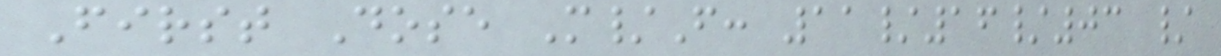First Dose M/F: 11/16/03 /
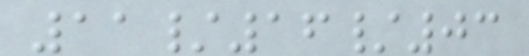11/16/03
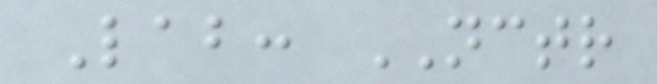Lab: NCTR
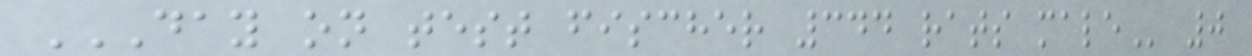DAY ON TEST FISCHER 344 RATS MALE 0
